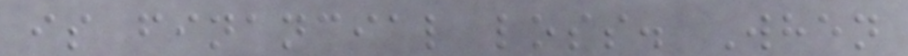is financial loss. When
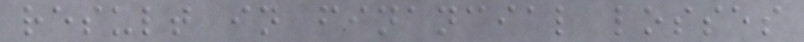result in financial losses
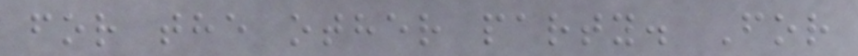for the other party. For
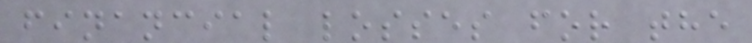financial losses for the
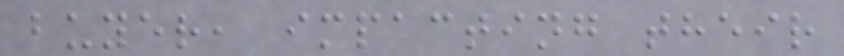buyer, impacting their
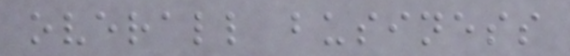overall business
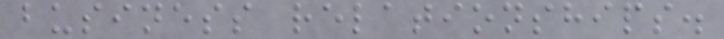business relationships.
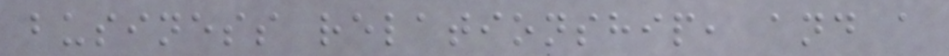business relationship, and a
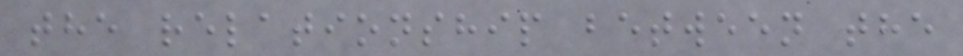the relationship between the
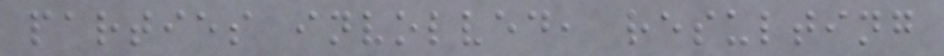parties involved, resulting
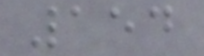154
